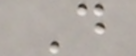D
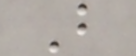B
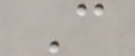C
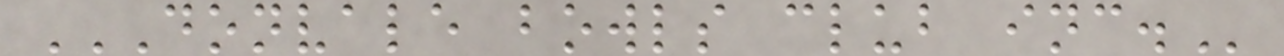DONVALE BOWLS CLUB INC.
